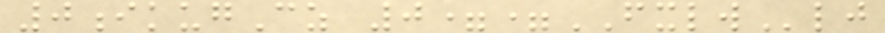0ikugCz 0==FXLWlj
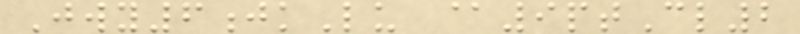Jwy6jkLu @9ptCl2
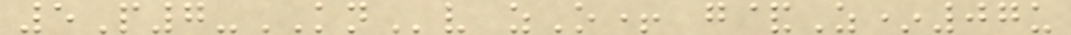5P7-KNv zO+ g&Z*07u
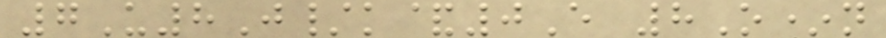7U8J/k&0E 8O*n
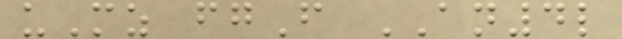uMz fgF AN4l
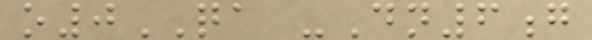o0QA -Dn6g
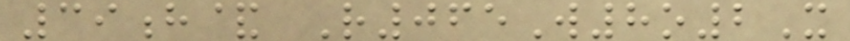39h& R065W8o2X
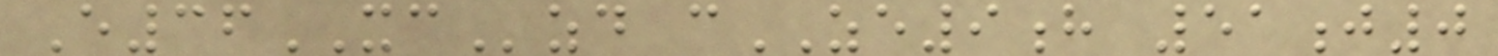E36XCzd cZE9h 51j0
